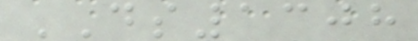DS1308
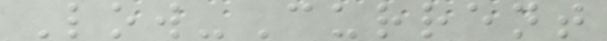Low-Current
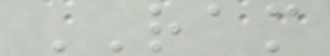RAM
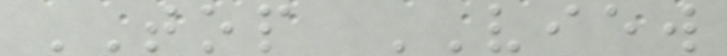TOP VIEW
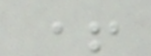+
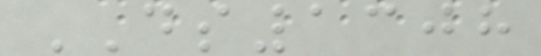DS1308
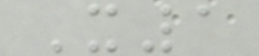X1
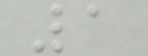1
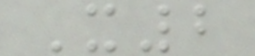X2
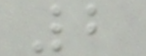2
